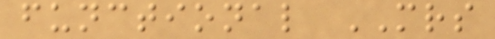functional MRS
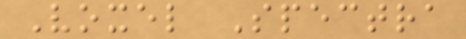Voxel Spectra
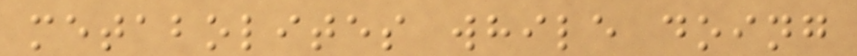metabolites while doing
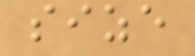size
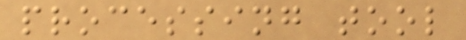processing tool
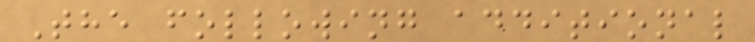The following additional
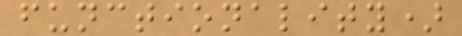functionality)
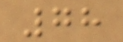78
